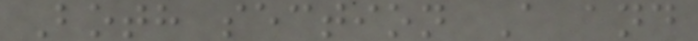Both section A and
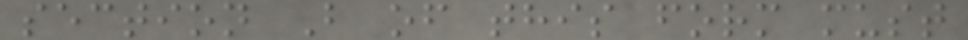section B of this form must
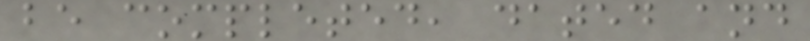be completed, dated and
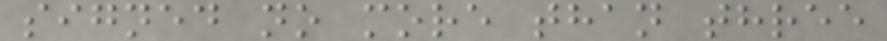signed no more than three
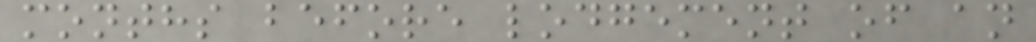months before lodgement of an
